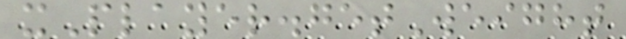xPlayer.getWeight
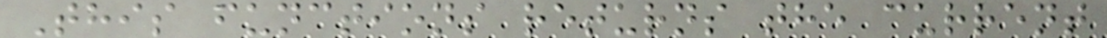This functions returns the current
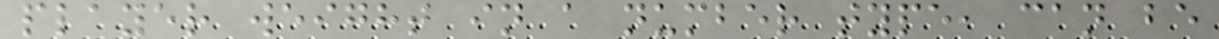player weight in a number type, can be
